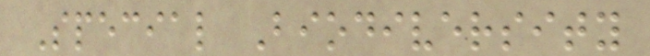Special Biodiversity
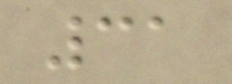31
